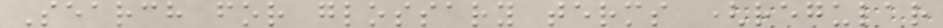Search for glossary terms (regular
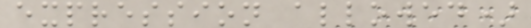expression allowed)
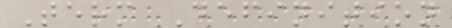Term Definition
